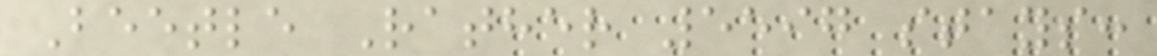Beetle Rather 5597 stays:
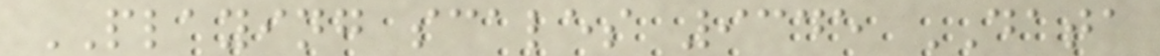PLAYING scales 9345 DATA
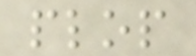plop
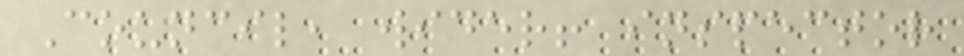Council, wider! inspector
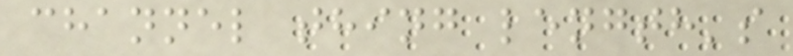channel thing length's
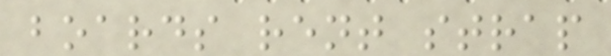boards rent strap
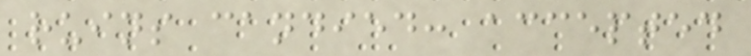ruins candied: accepted
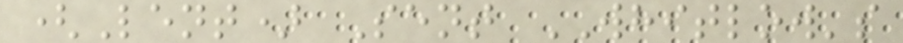(Lent) Sent WHITLOW's
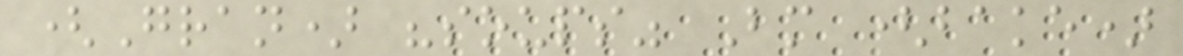(Gran) "soups" Bm (bake)
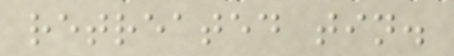retreated tin.
